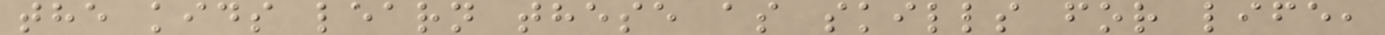the kids learn these as skills for life,
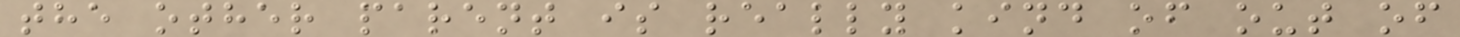the other parent is really kind of out of
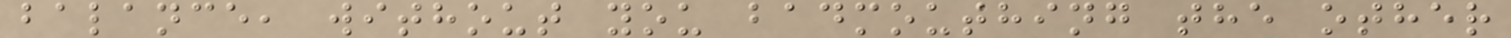balance, without you badmouthing the other
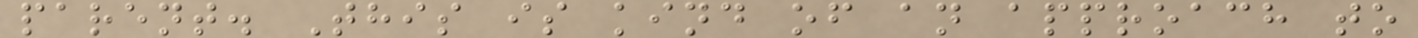parent. This is kind of an approach to
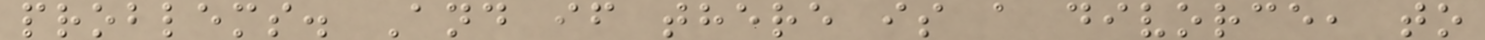problems. And if there is a divorce, to
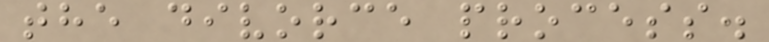the divorce process.
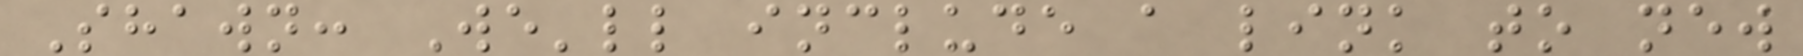Shawn: We'll include a link to new
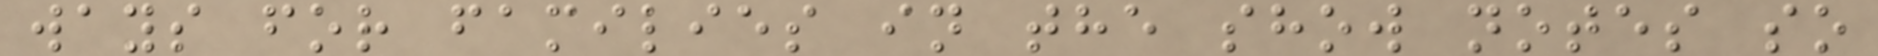ways for families in the show notes so
